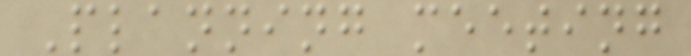Planning meeting
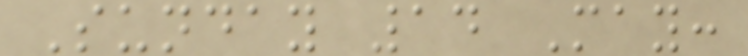Sunday 14 May:
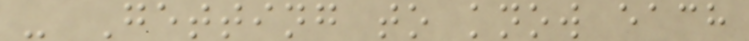- Getting to know each
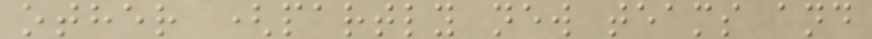other (partly new teams and
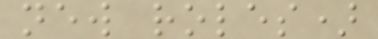new roles)
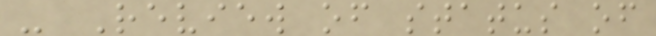- Review of status of
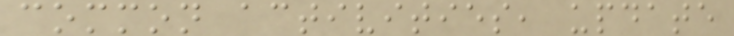common activities, update
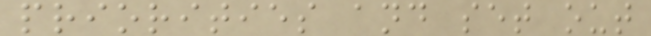priorities and set out
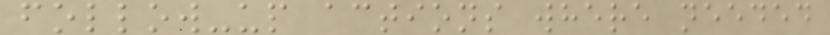follow-up actions where needed
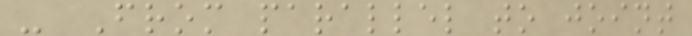- From parallel to joint
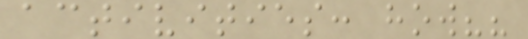activities: how??
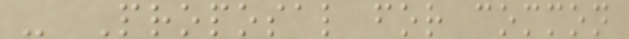- Proposal for common
